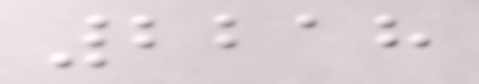2218
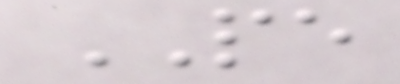PE
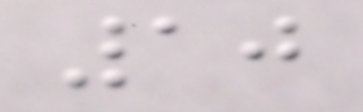10
